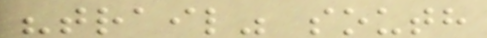"trail" south
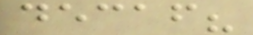decaf?
